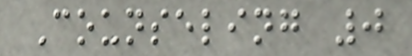Counseling 0
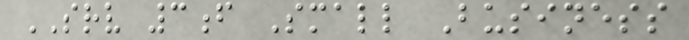SRV 3f Small Business
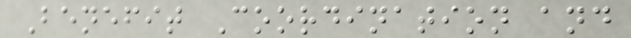Benefit Coordination and
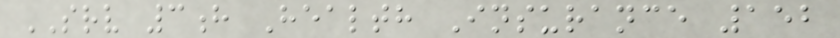SRV 3h Health Insurance 152
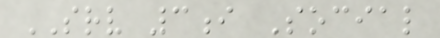SRV 3i Social
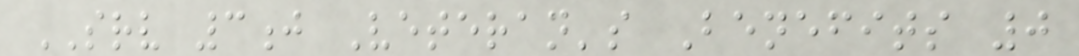SRV 3j Veteran's Benefits 0
